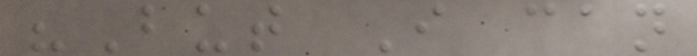"But I can
